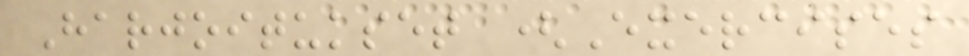Harjoitukset (Exercises
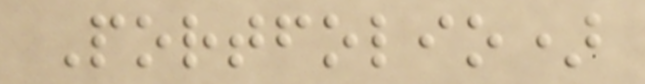Portfolio)
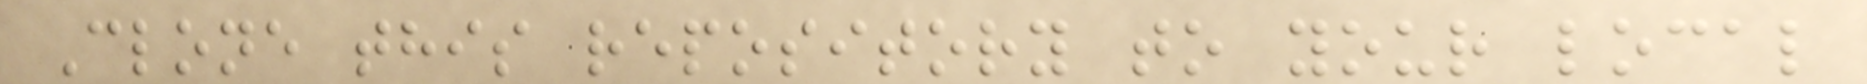Clone this repository to your local
